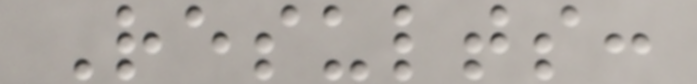Results:
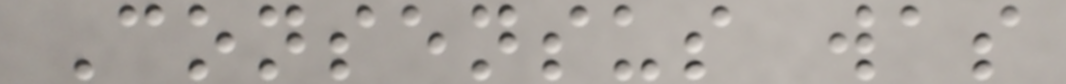Consensus was
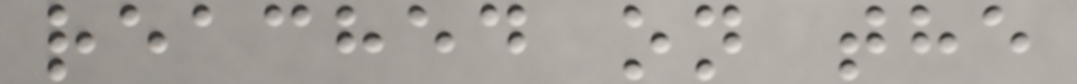reached on the
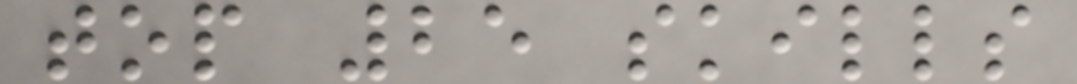top 25 skills
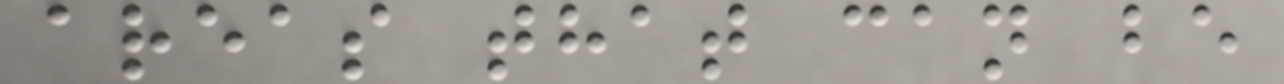areas that can be
